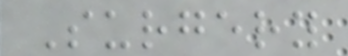Surgery
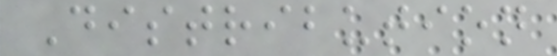Distribution
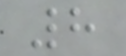8
